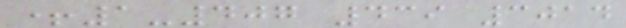+1-407 439 3014
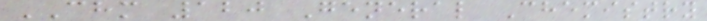CHM 120 General Chemistry
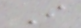I
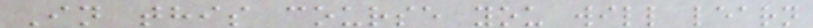In this course you will learn
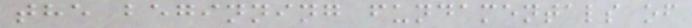the beginning fundamentals of
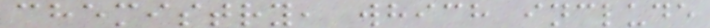chemistry, which include
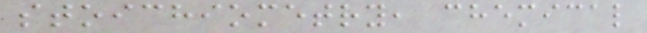stoichiometry, chemical
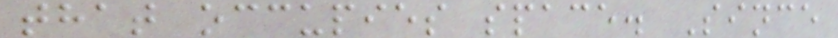that occupies space. Since
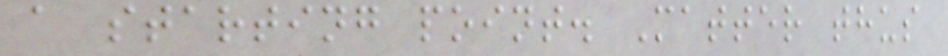a starting point. Matter thus
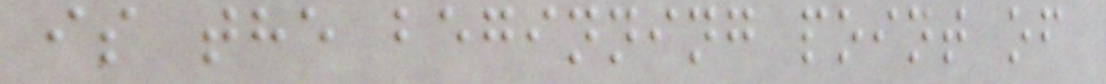is the beginning point of
